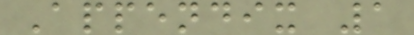Appendix 1
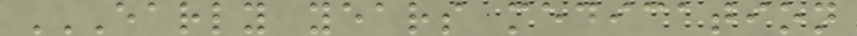EARLY YEARS MEDICATION
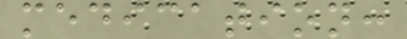medication:
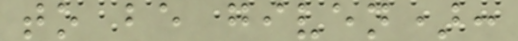to be given):
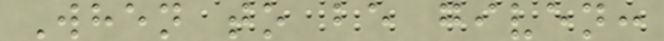When to be given:
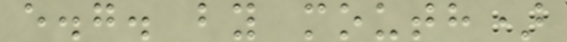e.g. by mouth)
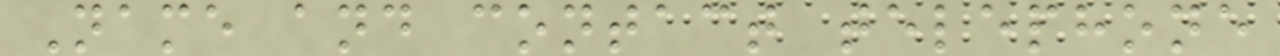Name and contact telephone
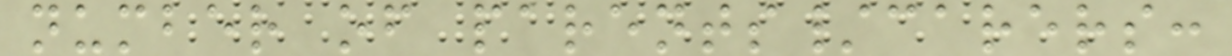number of parents/carers:
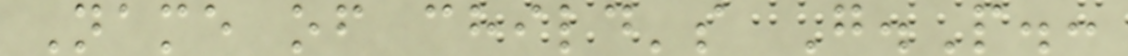Name of child's G.P.:
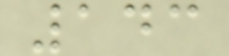143
